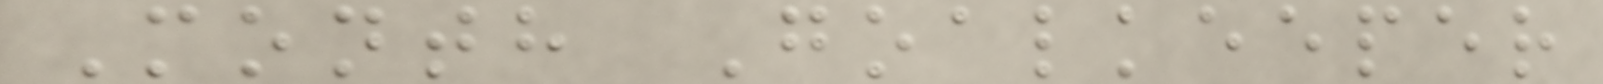Month Goalkeeper
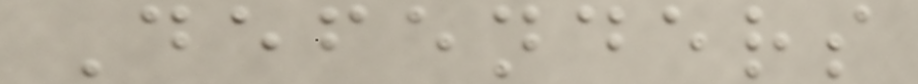Defenders
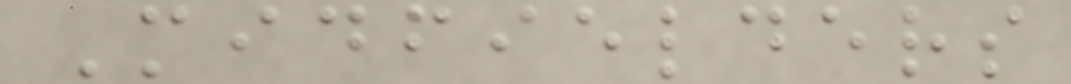Midfielders
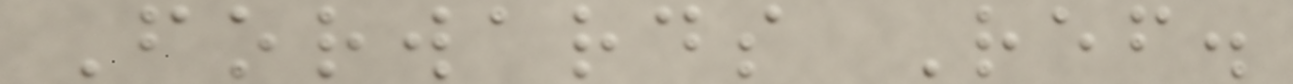Forwards Ref.
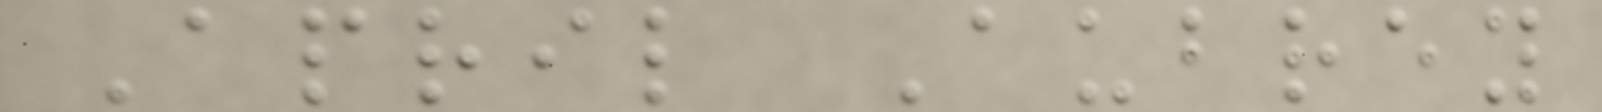April Aubrey
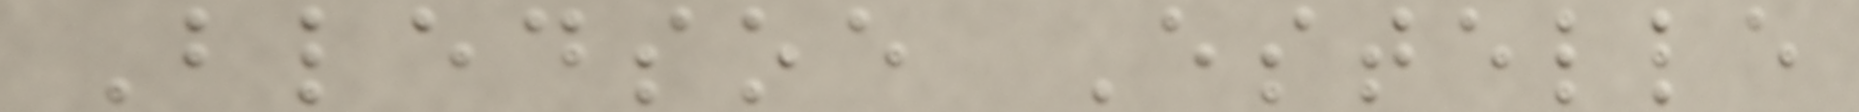Bledsoe Estelle
